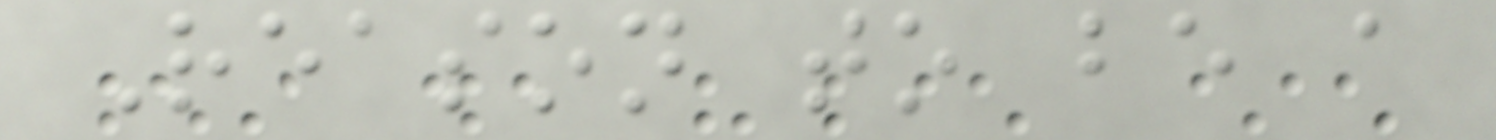Reason to be a
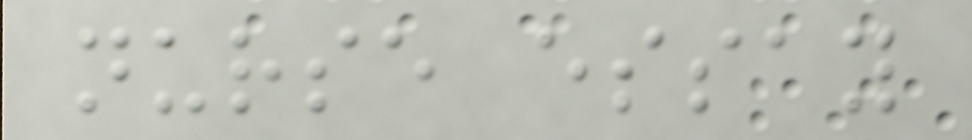nurse essay
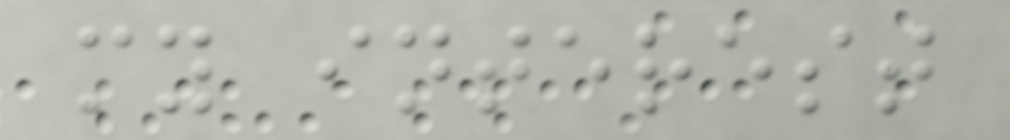my interest
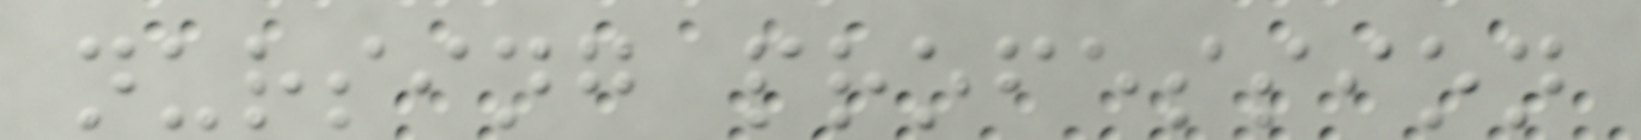nursing profession
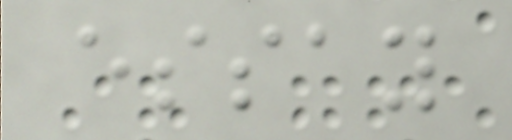essay
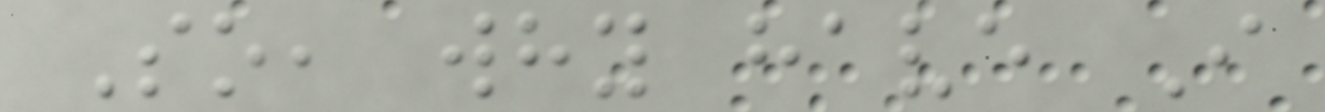So, why have I
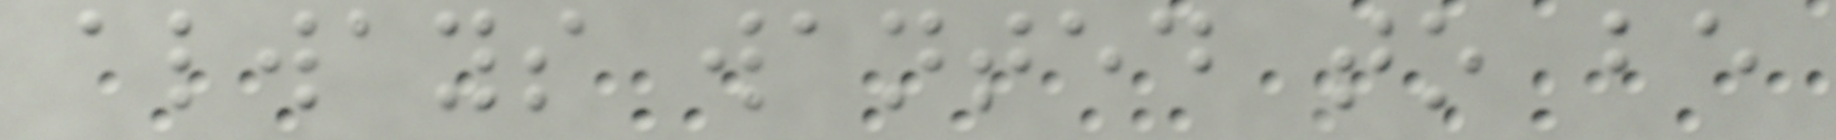always wanted to be
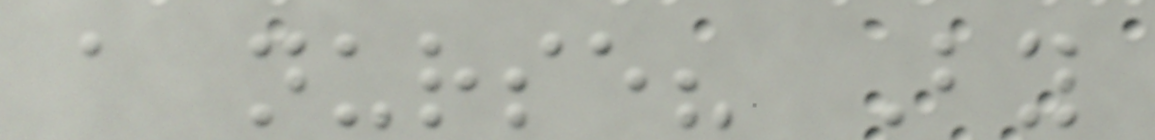a nurse? By
